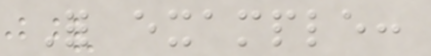For example:
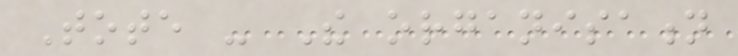Tote - The organisation
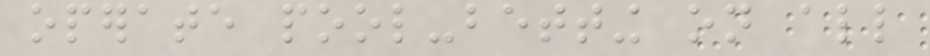operate pool-betting on all
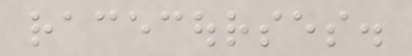racecourses.
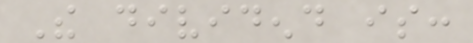The dividend is:
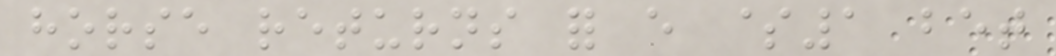horse returns for every $1 bet
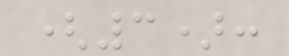(3):
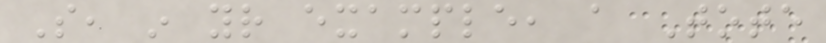So, in your example, a Tote
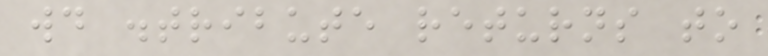would distribute returns to
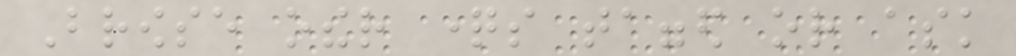Browse other questions tagged or ask
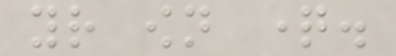your own question.
